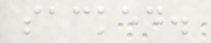sacked.
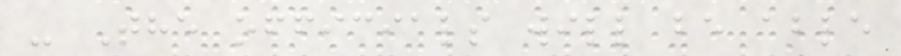- The officials will be able
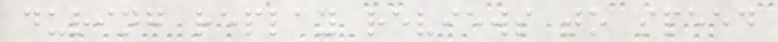during replay reviews to speed
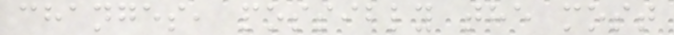changes, possibly the most
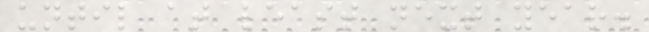until at least next year.
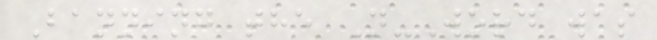Banning the N-Word was
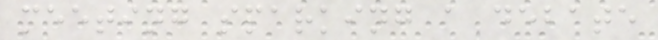meeting sparking a debate
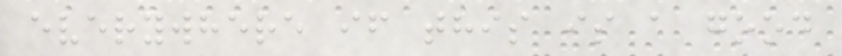everywhere if this is a good
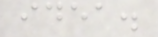idea.
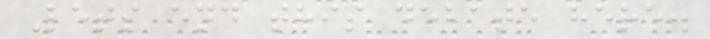Lets end this debate here.
